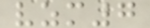vzm7
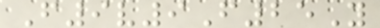F9v9F25Y
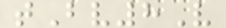tBv8V
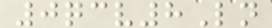0qcv8Ln
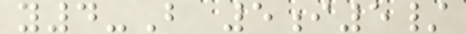y4-B 5i5/
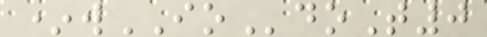*wIOdoT0
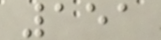151
